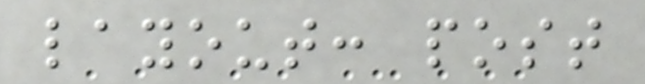layout: post
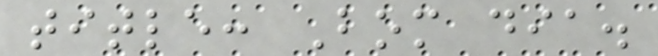title: Bom dia.
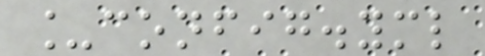_config.yml
